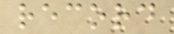record
